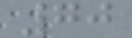70
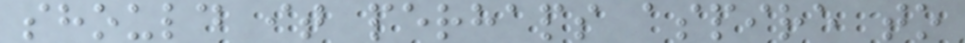should it perhaps aspire to
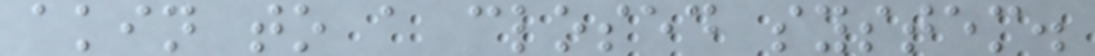akin to a closed system.
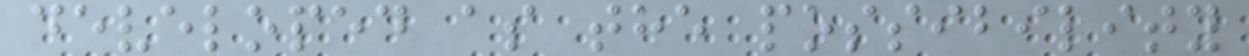developed as the possibility
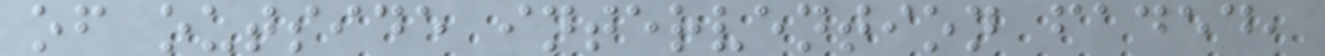of outside intervention faded,
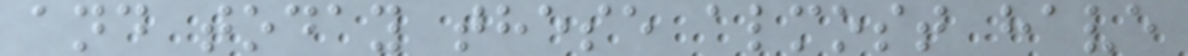and today these almost have
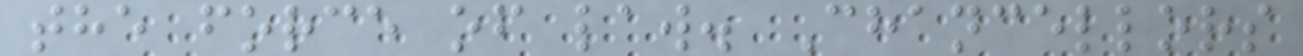the force of law. Chancellors
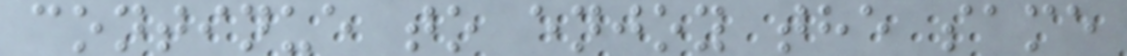continue to enjoy the same
